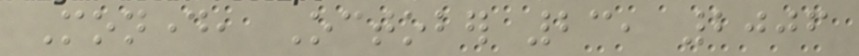Monday, October 23, 2006
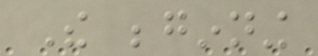The beginning
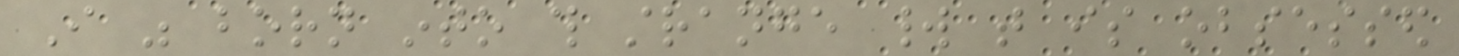I was born into this strange world that is obsessed
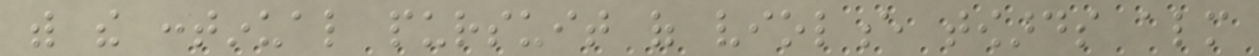with the continual pursuit of violence towards almost
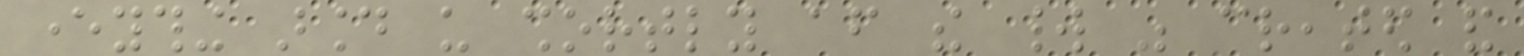everything around us shortly after the world was created and
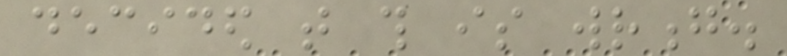decided that this is wrong.
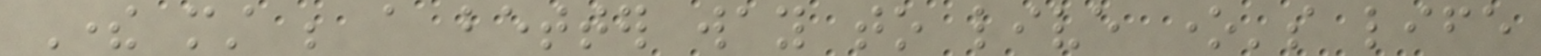There must be a better way to live one's life
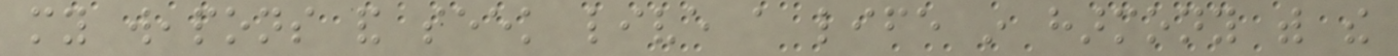my weapons and seek live a life in harmony with the
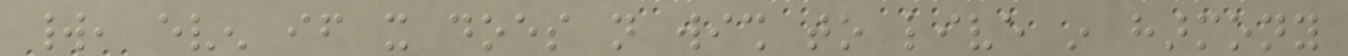world, even if it does not wish to live in harmony
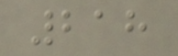218
